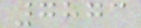7873
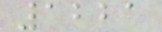1221
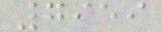7959
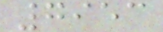7953
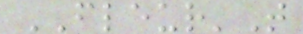FLEUR'T
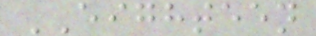EIGHTEEN
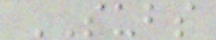SUBS
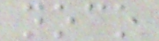noco
